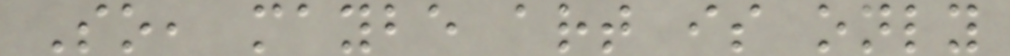So, maybe art is only
